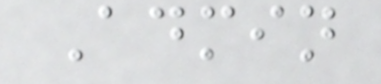Admin
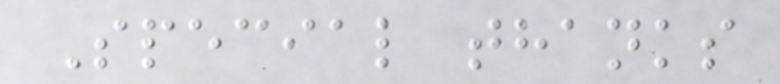Special thanks
